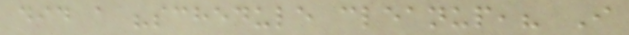did a "schedule cleanup,? I
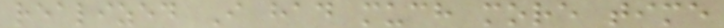realized I had much more time
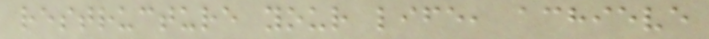restructure your life, achieve
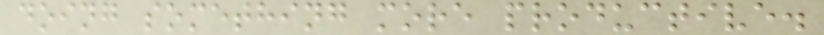doing something more productive.
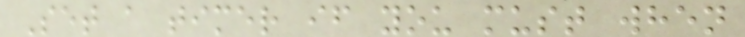Set a timer if you must when
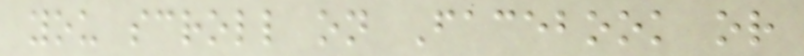you scroll on Facebook or
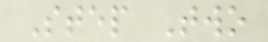Step Two
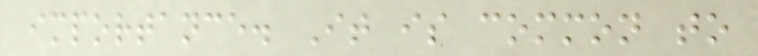importance. It is common to
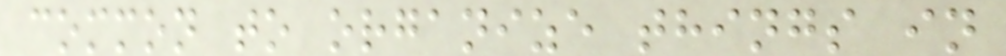common to organize things in
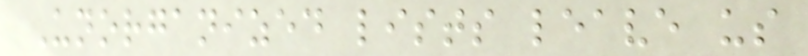Unorganized lists leave us
